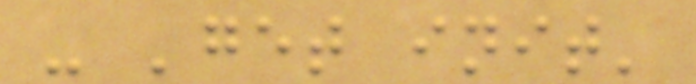- 'get init'
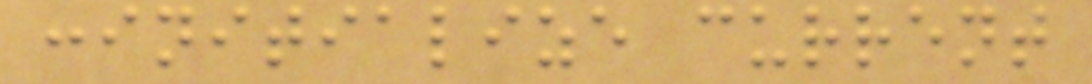:initialize current
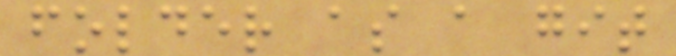folder as a git
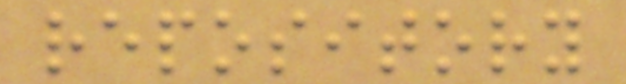repository
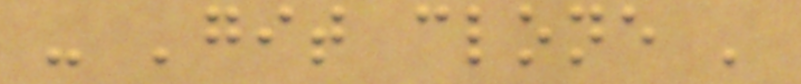- 'git clone '
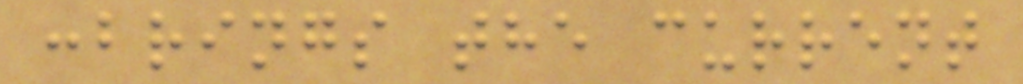:brings the current
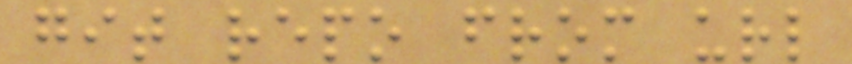git repo from url
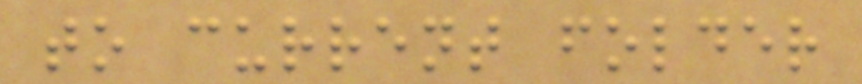to current folder
